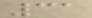31
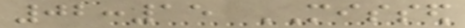02:15 MISSED
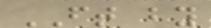FT by
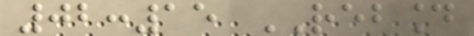02:15 REBOUND
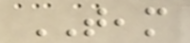TEAM
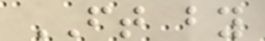FT by
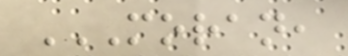MORAN,
